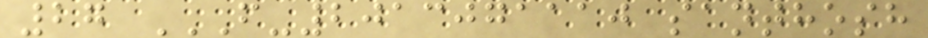27 F-2013071110 SANTHOSH
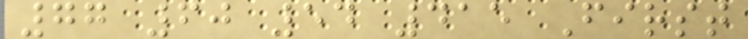77 60 54 415 First
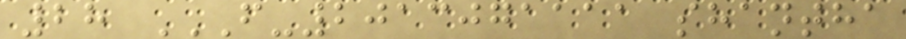28 F-2013071111 SHANTHA
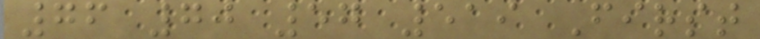76 70 57 519 First
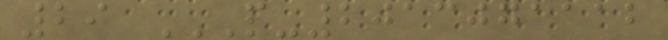29 P-2013071112
